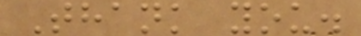Thank you.
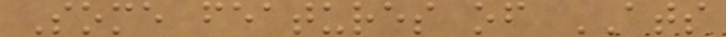Some features of ATS
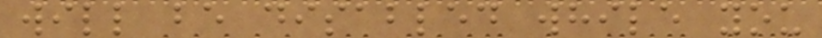will be disabled while you
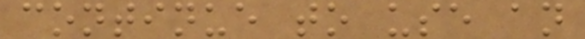continue to use an
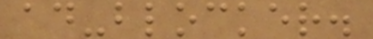ad-blocker.
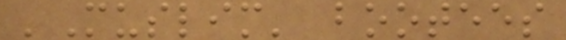'Muslim' bootees
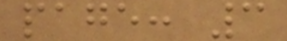page: 3
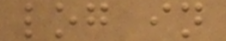log in
